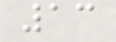13
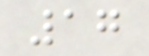17
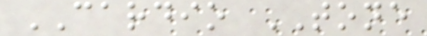CARDIO TONE
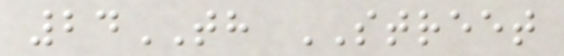24TH STREET
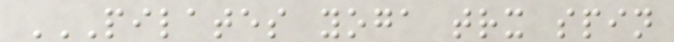PILATES YOGA TRX SPIN
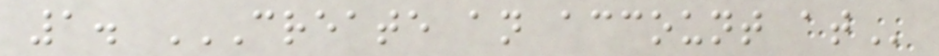1. CREATE AN ACCOUNT AT
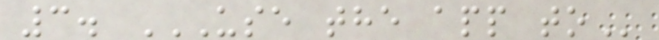3. USE THE APP TO
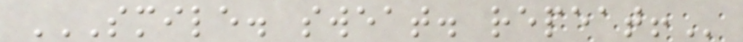SMILE. SWEAT. REPEAT!
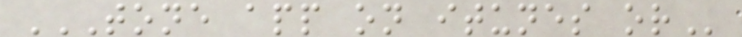TONE APP ON ITUNES OR
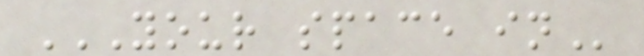YOUR SPACE IN
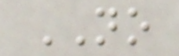NO
